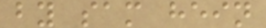by sam hein
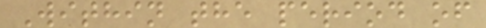Within the period of
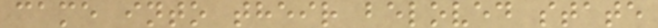came into their beloved state
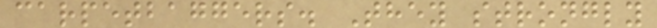carpetbaggers. They strongly
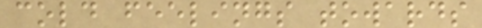cold feelings towards
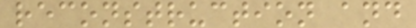reconstruction and
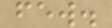few.
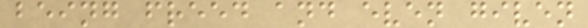being freed and even given
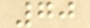70
